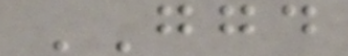GGD
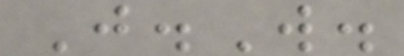J.W.
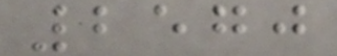2570
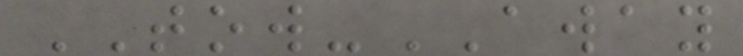TOW-AWAY
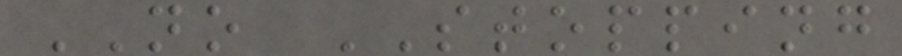NO STOPPING
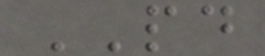PD
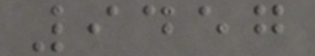9457
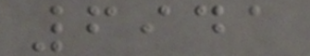6941
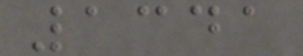1341
